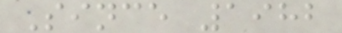Since 1982
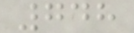748
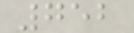752
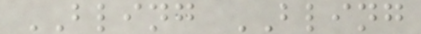BLING BLING
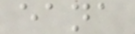eana
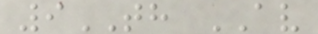9TH AV
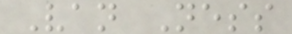Van Ness
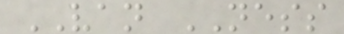VAN NESS
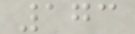173
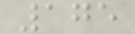175
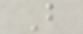B
